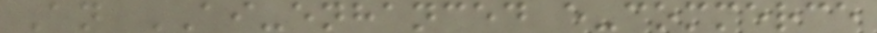An AI-enhanced e-commerce
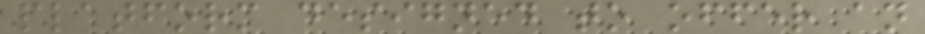platform designed to offer an
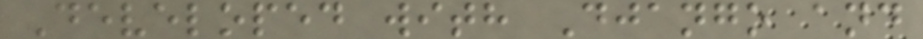Developed with Django and
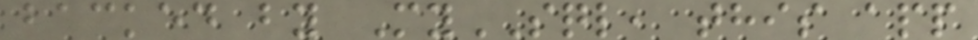backed by MySQL, this app
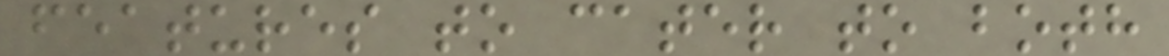features to cater to both
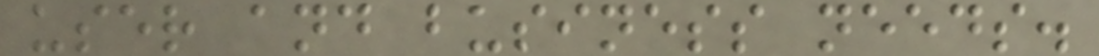user and business needs.
